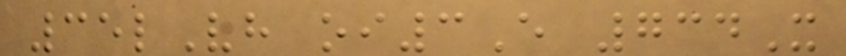35lVh oi3E 734X
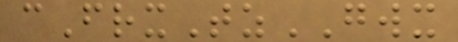cFrxTzGWX
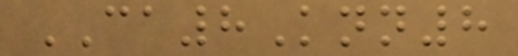CA8Knn8
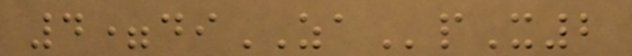4=diZApX2
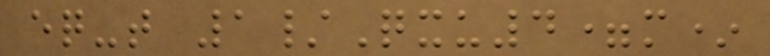eq-t 1/Qxu4=m*
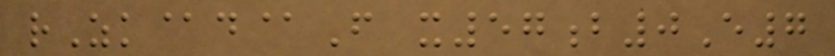rZk@d@F x57b0E7
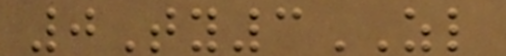0Ty3ZL
